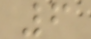6
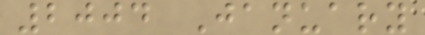2004 January
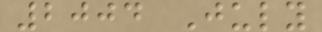2004 July
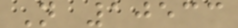N 10533
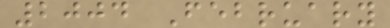2004 February
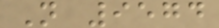N 9574
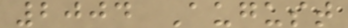2004 August
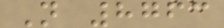N 8763
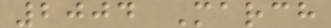2004 March
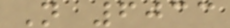N 6033
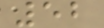52
